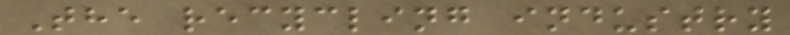The recycling industry
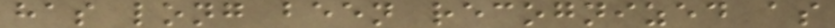has long been recognized as
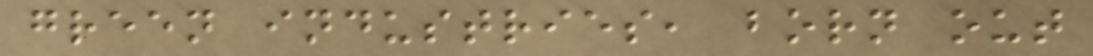green industries, born out
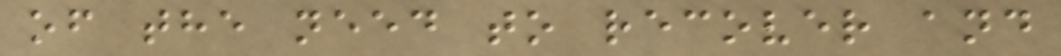of the need to recover and
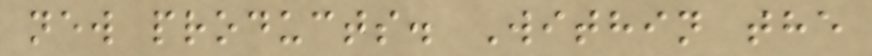new products. Within the
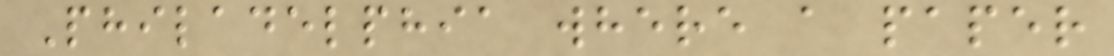Philadelphia where a paper
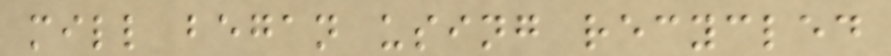mill began using recycled
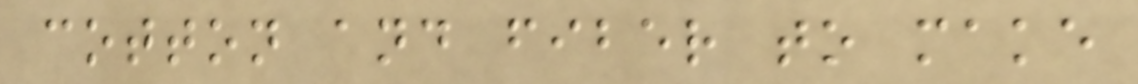cotton and fiber to make
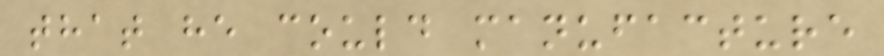that he could manufacture
